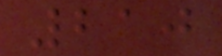210
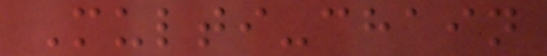Multi-chain
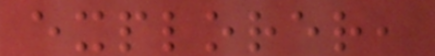explorer,
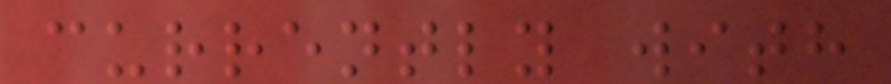currently with
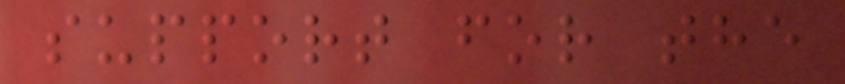support for the
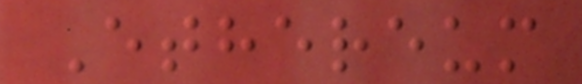Ethereum
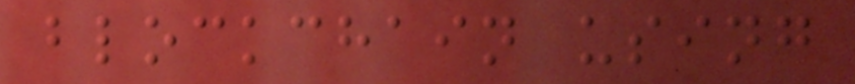blockchain using
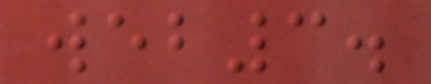web3.
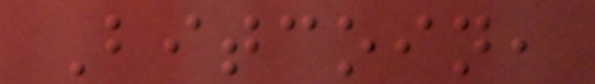Bitcoin,
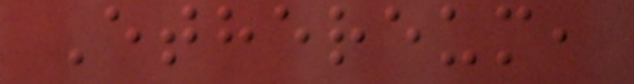Ethereum,
